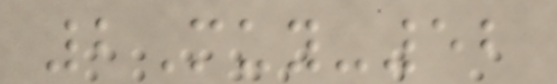2Muy-52
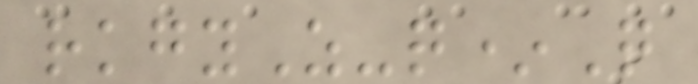rkgyZ-q*Q
